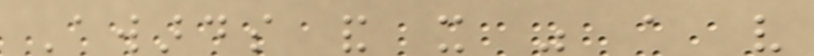Awards and it was a very
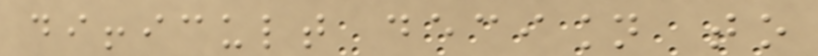difficult decision to
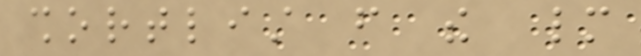shortlist from the many
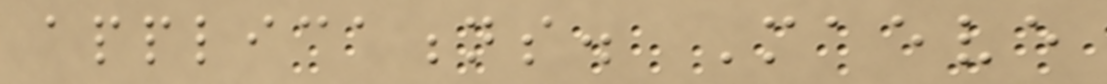applications. Maeve
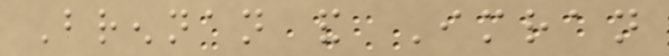Brennan and Imran
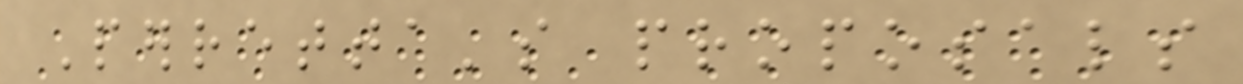Perretta's proposals
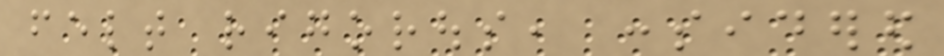felt rigorous, considered
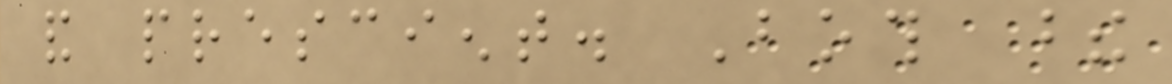and prescient. Both these
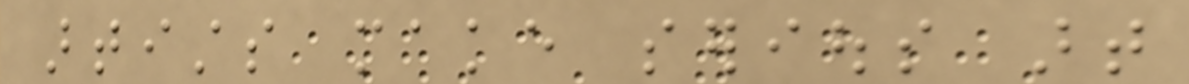artists make serious art
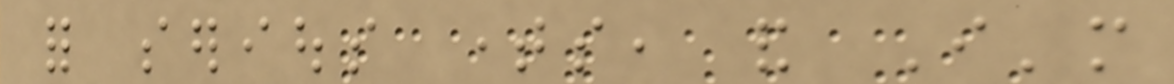for serious times, and I'm
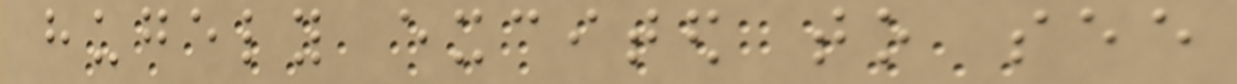hugely excited to see
